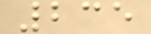235
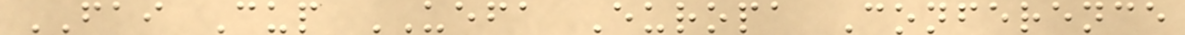FAI Cup UEFA Europa Conference
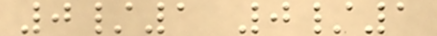0/1 0/1
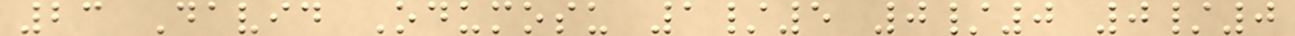23 David Odumosu 1/5 0/0 0/0
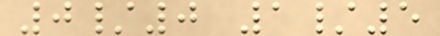0/0 1/5
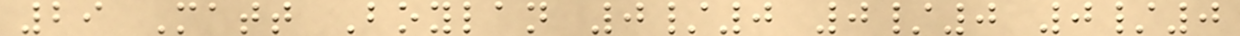29 Matt Boylan 0/0 0/0 0/0
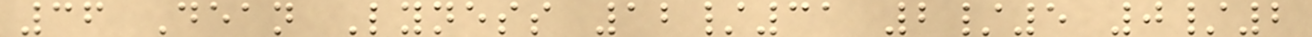36 Dean Lyness 12/31 2/5 0/2
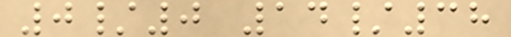0/0 14/38
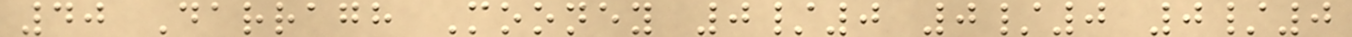40 Darragh Mooney 0/0 0/0 0/0
